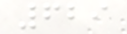629
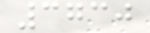3730
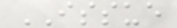ISSUE
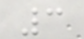3
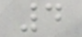4
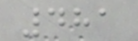481
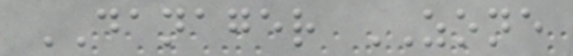DANAGER ZONE
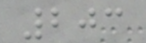203
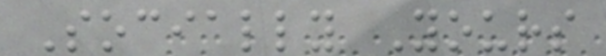Socially Yours
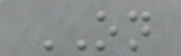ON
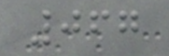067
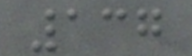137
